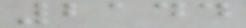2144
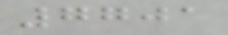7701
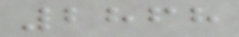2868
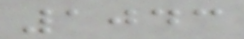1043
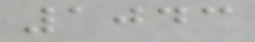1043
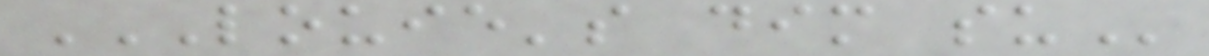LOUIE'S DIM SU
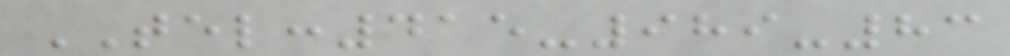TEL:415-989-83
